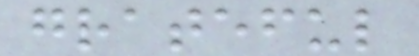grateful
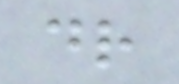dr
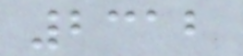2312
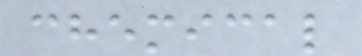chemical
